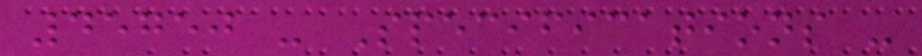45750 - Specifications -
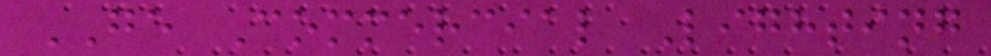GE Commercial Lighting
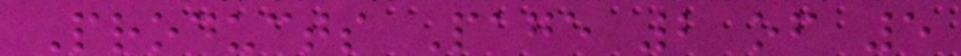Products Page 2 of 5
